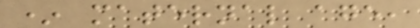* maternal age,
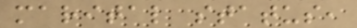marital status,
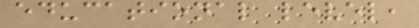educational level,
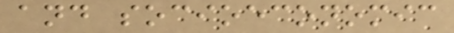and socioeconomic
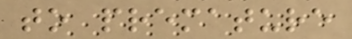to premature
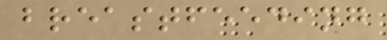breastfeeding
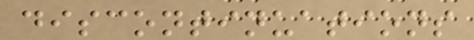discontinuations
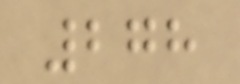278
